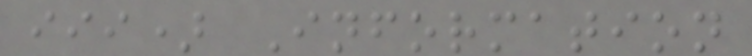iii) Information
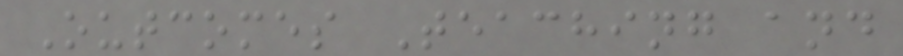Outcomes Teaching and
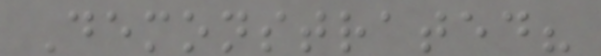Demonstrated?
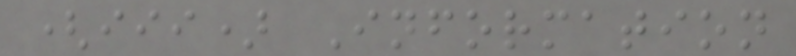(iii) Information
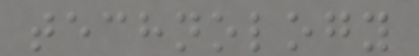technology
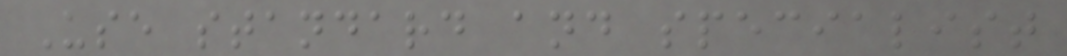Use standard and specialist
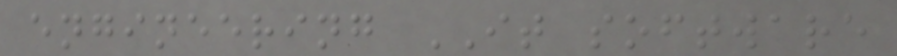engineering IT software
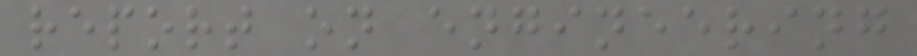report on engineering
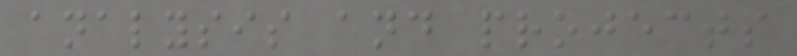analysis and projects
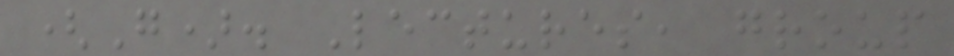(G). Lectures, group
